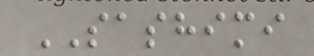SASHIMI
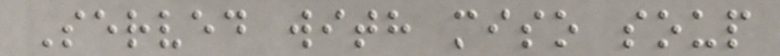Served with miso soup
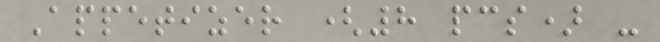Appetizer (8 pcs) -
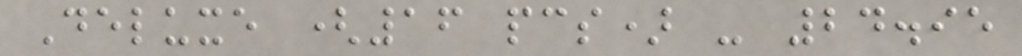Deluxe (16 pcs) - 24.95
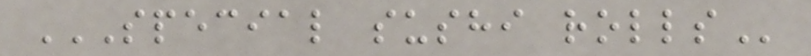SPECIAL SUSHI ROLLS
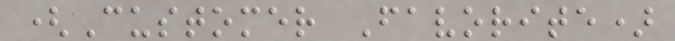(Customer Favorite)
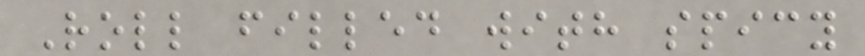Roll filled with spicy
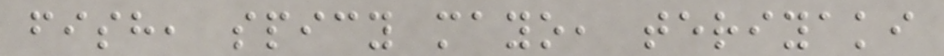fish, spicy mayo, teriyaki
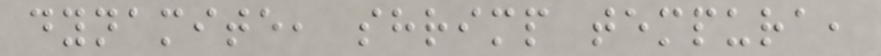dynamite, shrimp tempura,
